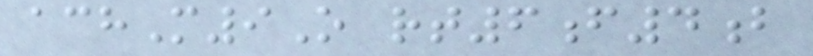achM9O rt6f4b
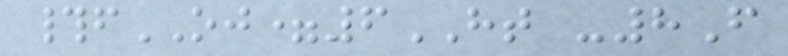#fOJ=6HT -8F
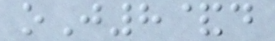oJ8&d
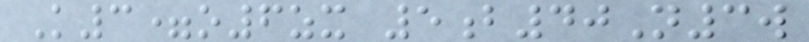K3=o6zx 5b40N3w
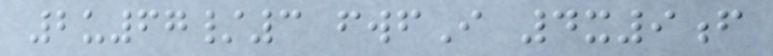2u67/3 fwfI 4x9f
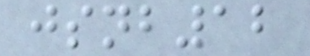jsnb12
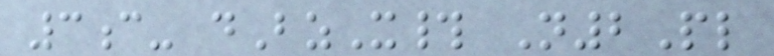3c- dBzX# N2Pl
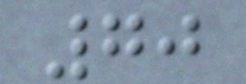70
